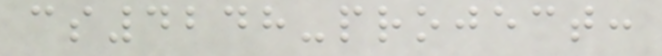cs4248-project:
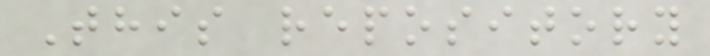This repository
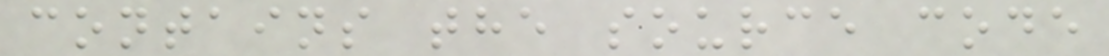contains the source code
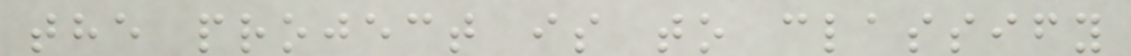the project is to classify
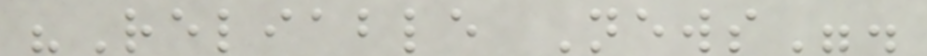"Reliable News".
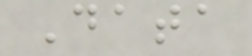Data
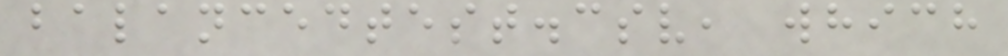balancedtest.csv, which
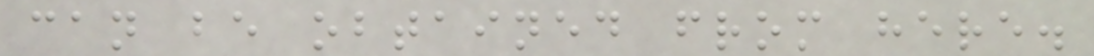can be obtained from here.
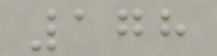178
